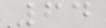64
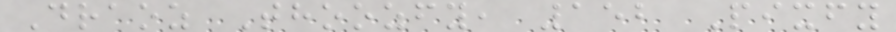Draoz Thoozfy, 152 Pixfy
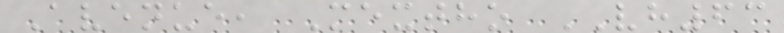Avenue, Mextho VH63
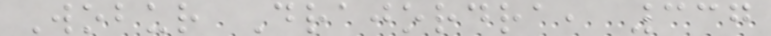Wobur Drajordra, 337
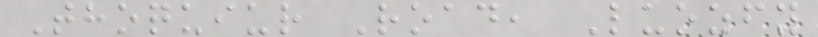Thoquiur Road, Luozfy
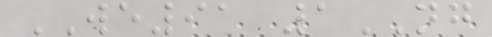WE91 1NG
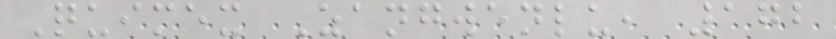Quimex Zangwenlu, 172
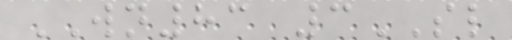WN83 3SL
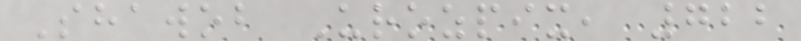Shawob Urozpix, 722
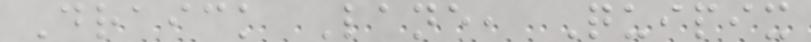Draick Lane, Quipix
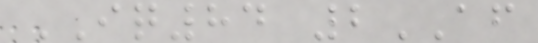IQ84 2AF
